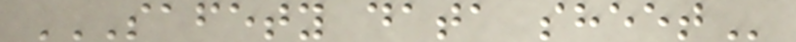SAFETY DATA SHEET
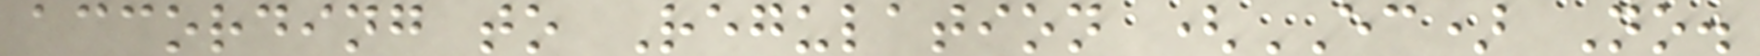according to Regulation (EC) No.
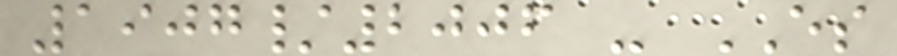1907/2006 - ES
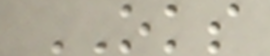OKS
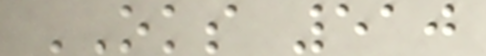OKS 510
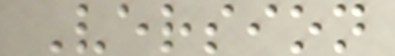Version
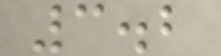3.2
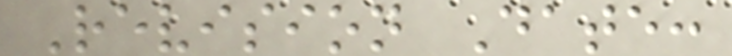Revision Date:
